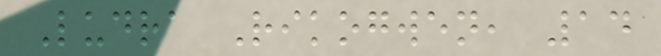Ludra Rikogwen, 14
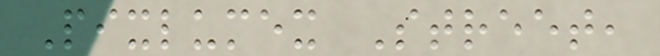Pixlumex Street,
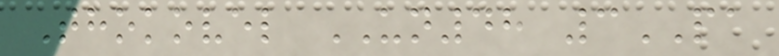Thokovel UN48 3PA
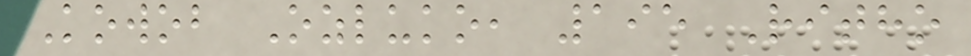Kowob Ozluko, 195 Ritho
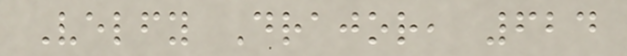Velfy Drajor, 624
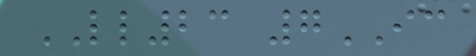LL23 7IC
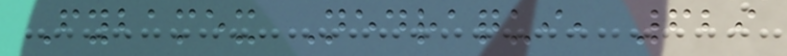Fybamex Nedraqui, 629
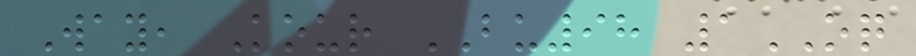Way, Kour BU98 1OQ
